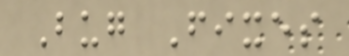Bug Fixes
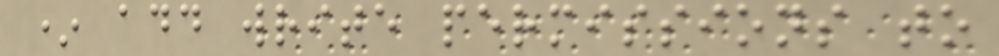* add write permissions to
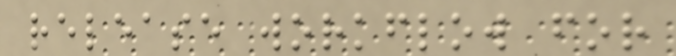release workflow for
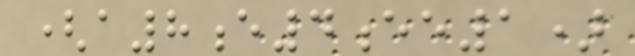(a8e4ee1)
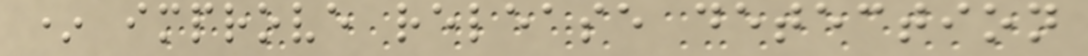* improve release detection
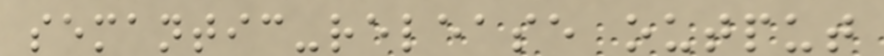semantic-release output
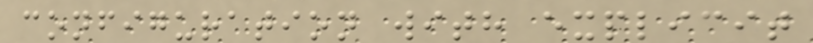configuration with explicit
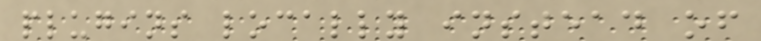plugins locally instead of
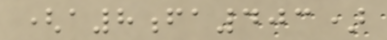(a8fa403)
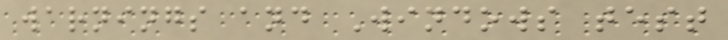warnings and Windows test
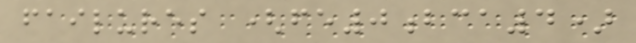failures (fe0bca4)
